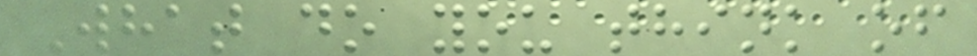What do you think of
